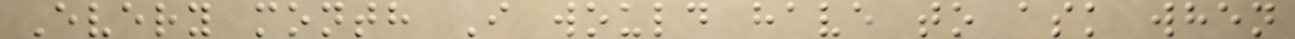Every month I would have to ask when
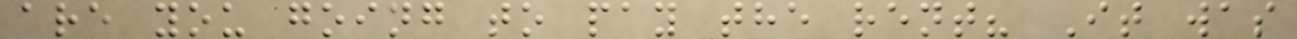are you going to pay the rent? It was
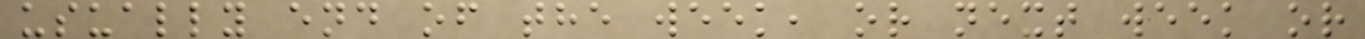usually end of the week, or next week or
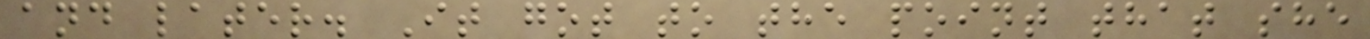and later. It got to the point that she
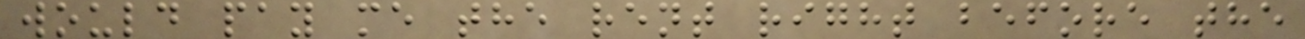would pay me the rent right before the
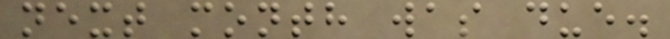next month was due.
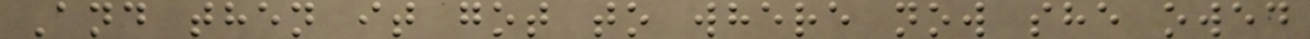And then it got to where now she owed
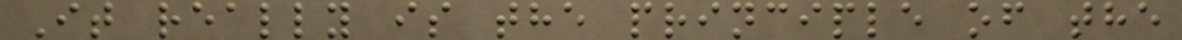It really is the principle of the
